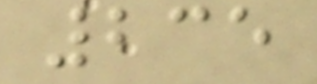235
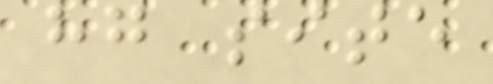hg site
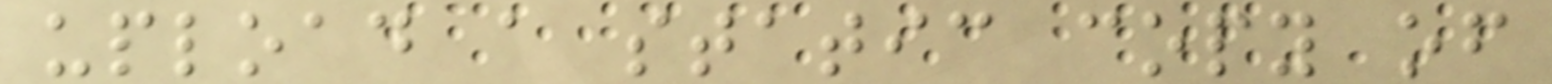upload a static copy of
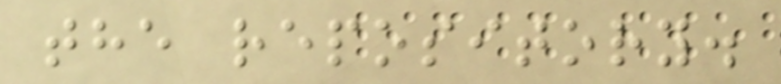the repository.
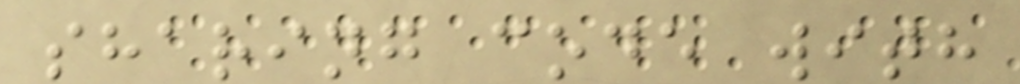sharing code with
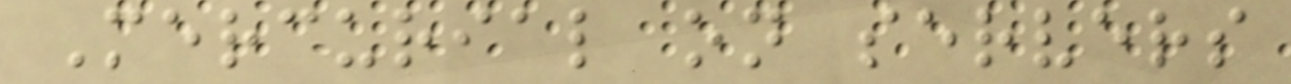Mercurial on servers
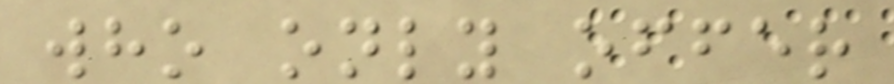who only offer
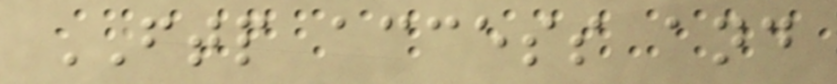FTP access and
